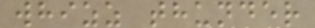whizz thunder
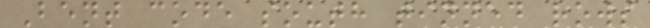Bent code south tinned rows
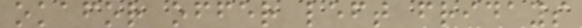okafor offer left fridays
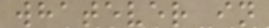whatever in
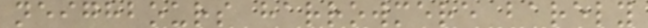neighbours harrowmere barely
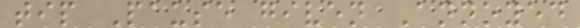tip Pause given Annoyed
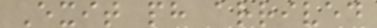Exit ph arrived
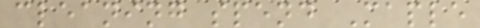cleaning spend Maple
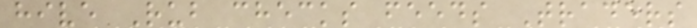hive Rub checks feeds Traders
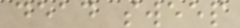dead sweep
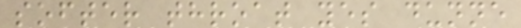softer throat yes dunne
